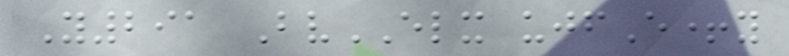Y291 BvELX ujfE+y
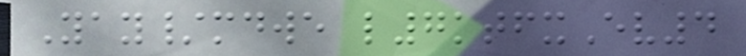Yay/mdwe l7ktfxEv4
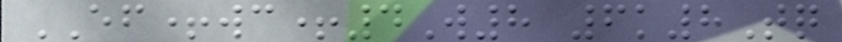EF+wc+4W8 6k8Tq
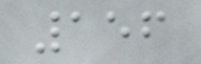156
